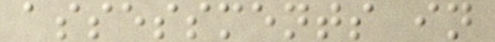assessments in
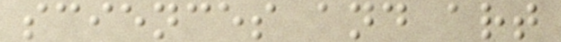sciences and art
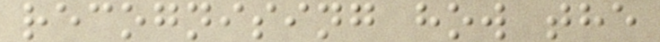recognising how the
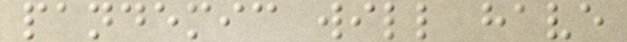pandemic will have
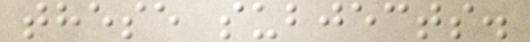these subjects.
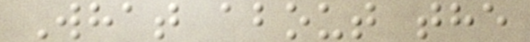What about the
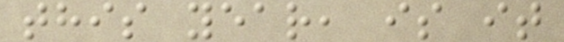this year, is it
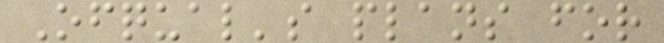Ofqual's plans for
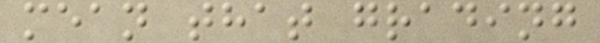mean that grading
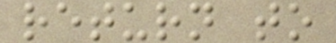return to
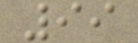99
